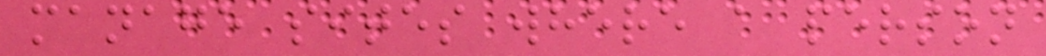manage sites where a person
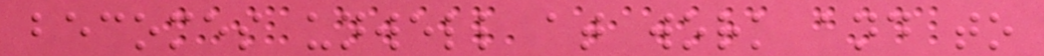becomes unwell at work and to
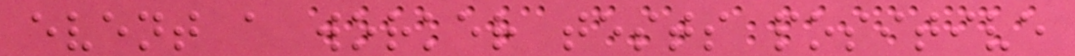event a worker tests positive
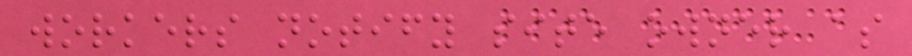workers notify site owner as
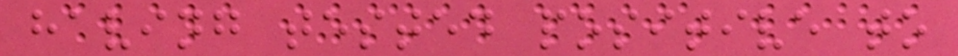having tested positive to
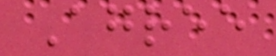Agree
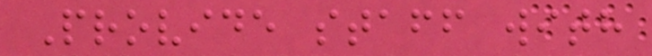Provide staff with
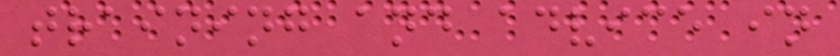training and advice in
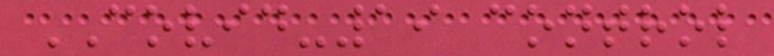COVID-19 control
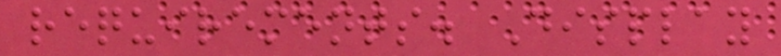requirements. Display
